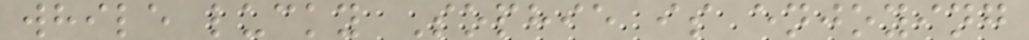while lucky Sophie is enjoying
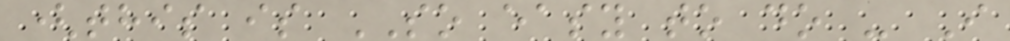(this is SO easy to do - I
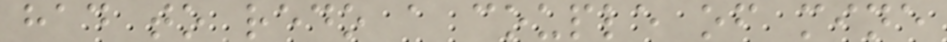had to redo a couple of mine
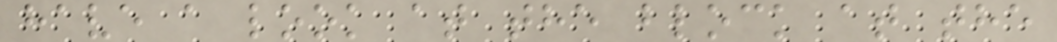have a look at the block at the
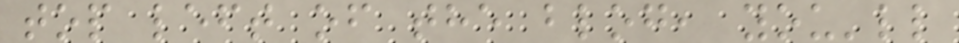top left of the blog, you'll
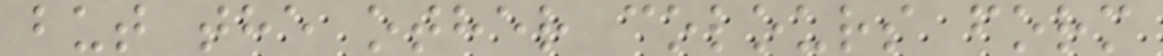but the other colours form
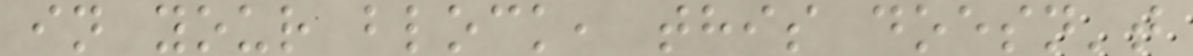in your block, this doesn't
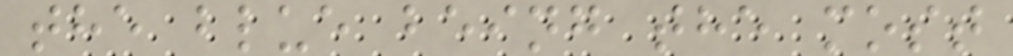the blue being the most
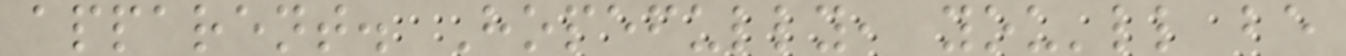apparent. Hopefully, you'll be
